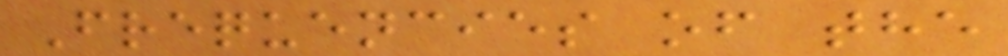Frequencies of the
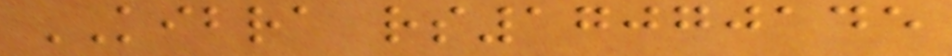KIBRA rs17070145
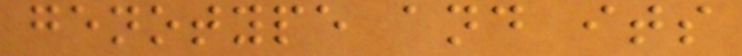genotype and its
